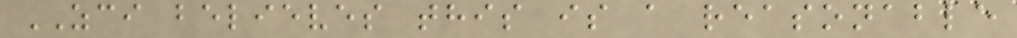ZCI believes this is a reasonable
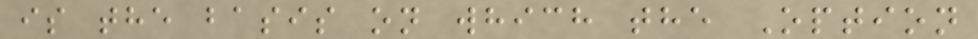is the basis on which the Option
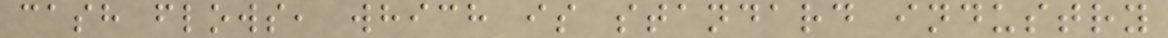cash flows, which is standard industry
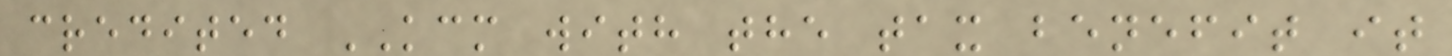credited KCM with the tax benefit it
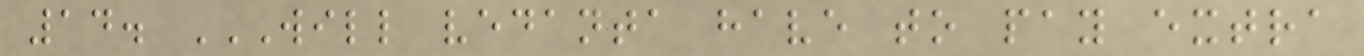14. WILL VEDANTA HAVE TO PAY EXTRA
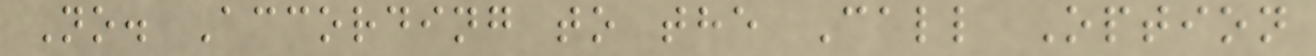No. According to the Call Option
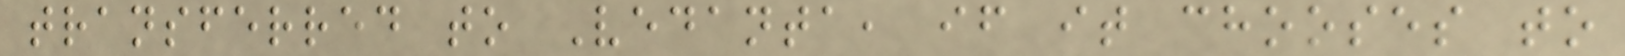transferred to Vedanta, if it chooses to
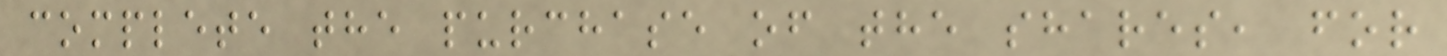complete the purchase of the shares, for
